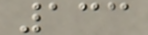133
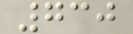730
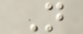N
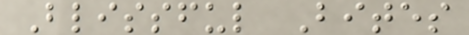Blissful Bites
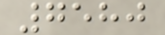7580
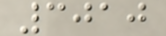3010
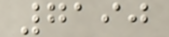7190
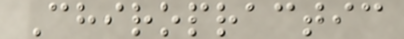Chiropractic
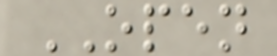OPEN
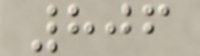806
